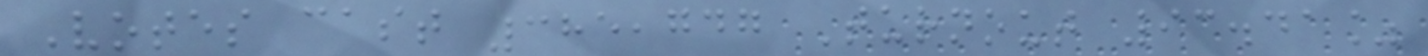Votes cast 385,747 Turnout 93.41%
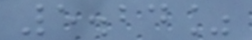5.24%
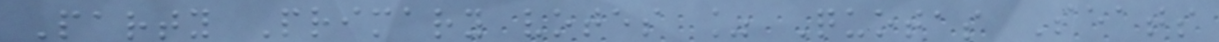Party Primary votes % Quotas Seats
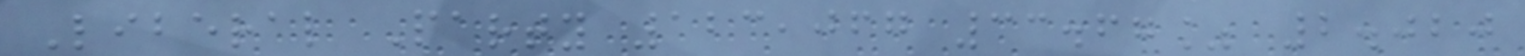Liberal Party 123,067 33.67% 2.020
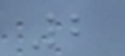2
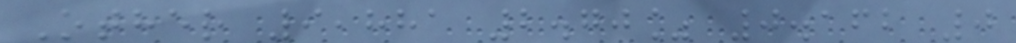Other 9,881 2.70% 0.162 0
